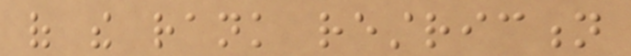of the rank restriction
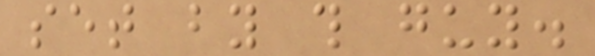set by this guy.
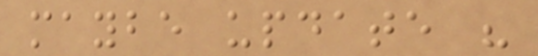maybe update his
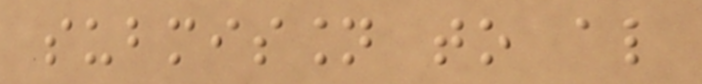submission to also
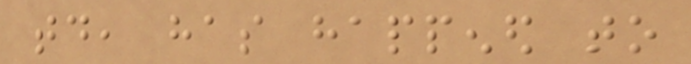today, has happened to
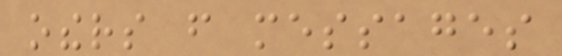others from messages
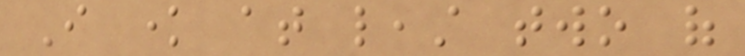I know at least two of
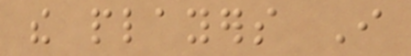the players I
